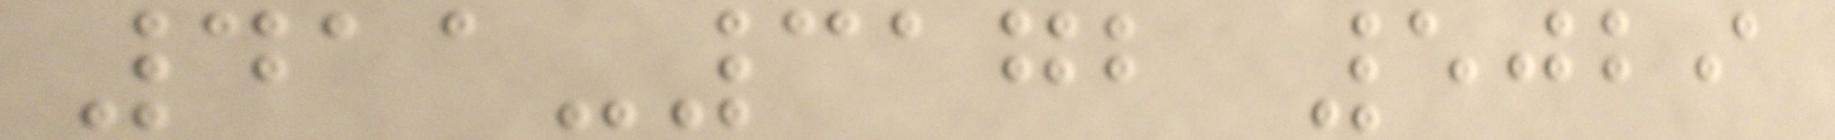411-3172 5029
